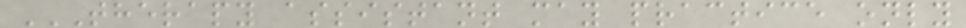THERAPY ASSISTANT MAY PRACTICE ONLY
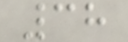38
